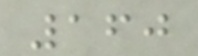160
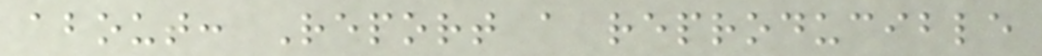about: Report a reproducible
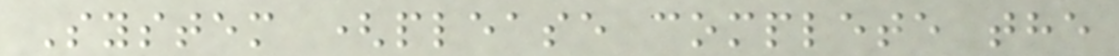System (please complete the
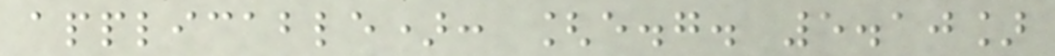applicable): [e.g. 5.10]
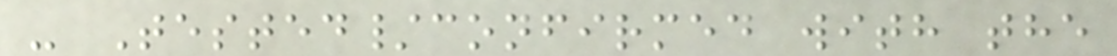- Tested/confirmed with the
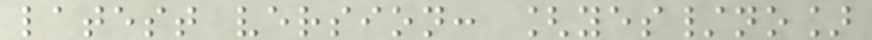latest version: [yes/no]
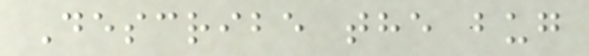Describe the bug
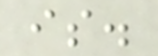is.
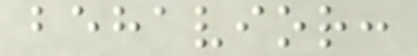behavior:
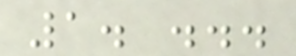1. ...
